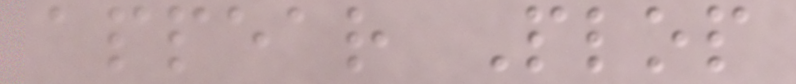appear Plop
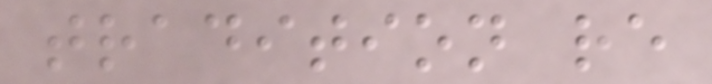tradition re
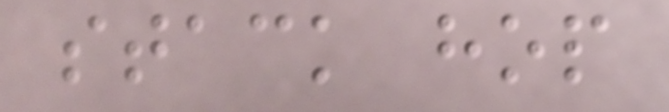stack hop
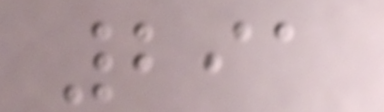291
